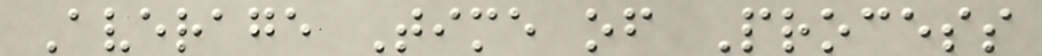Average Time of Process
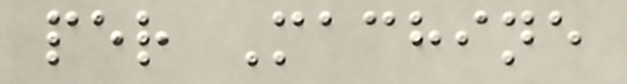per Machine
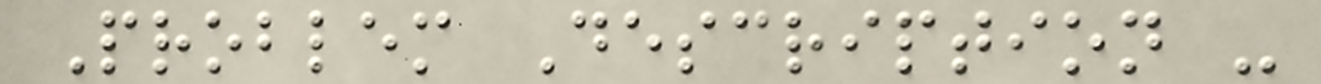Problem Description -
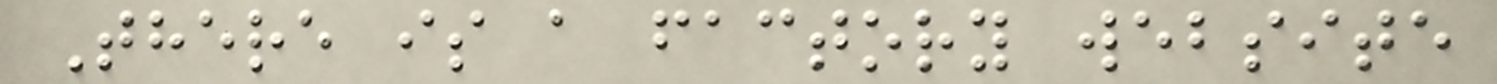There is a factory website
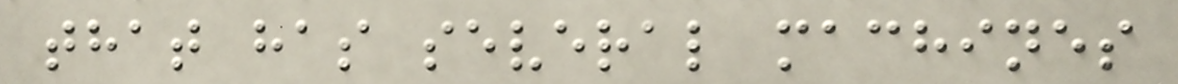that has several machines
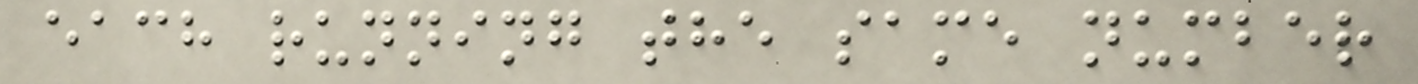each running the same number
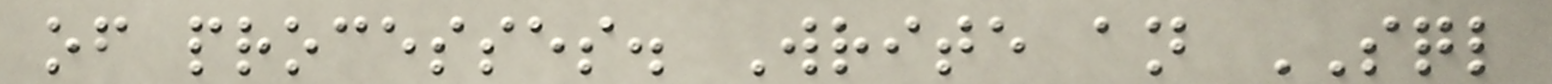of processes. Write an SQL
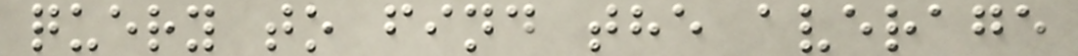query to find the average
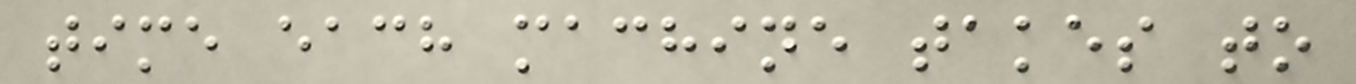time each machine takes to
